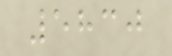5830
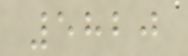5820
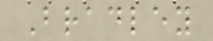Bradley
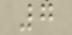7
